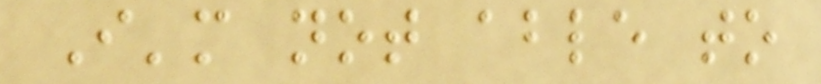I'm not able to
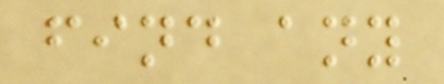find any
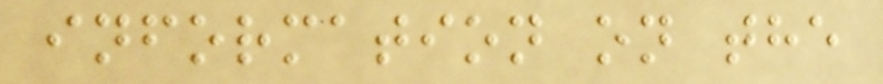information on the
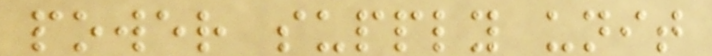power supply unit
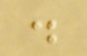.
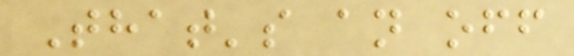That's an off
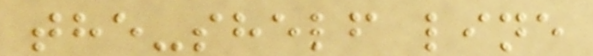the-shelf line
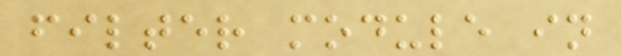filter module in
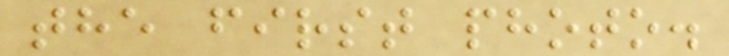the first photo.
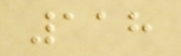118
